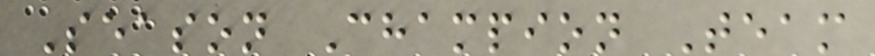Season Champion Team
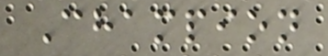Champion
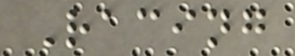Racing
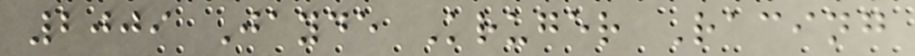2009 Jayde Kruger Racing
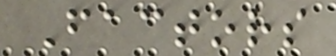Factors
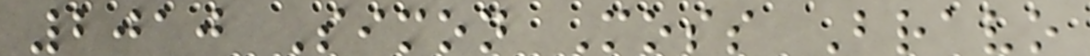2010 Simon Moss Bravo
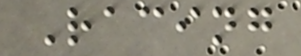Racing
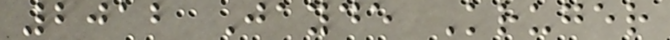2012 Jayde Kruger
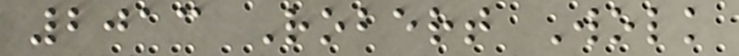2013 Robert Wolk
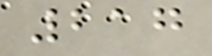217
